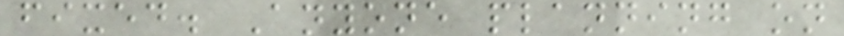fixed. Anyone planning on
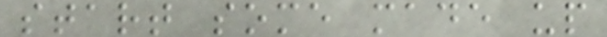start some made up
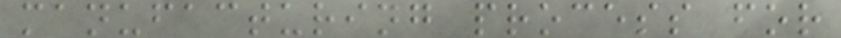manufacturing process for
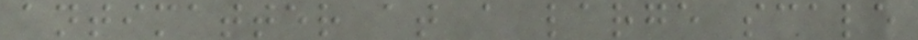antimatter at a large scale
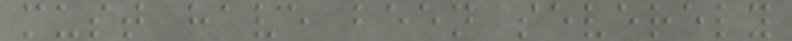must have been severely
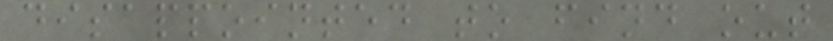disappointed to find out
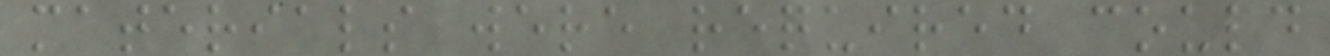materials were required could
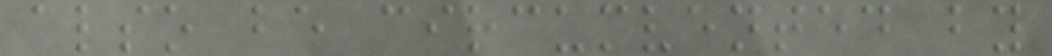also be circumvented by
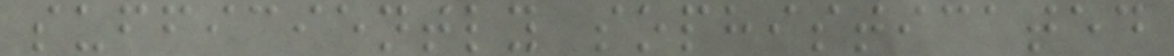sufficiently sophisticated
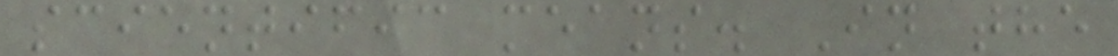scientific means. In the
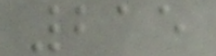215
